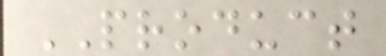PRODUCT
